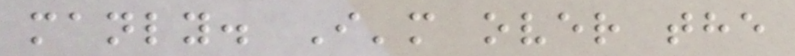manly. I'm over the
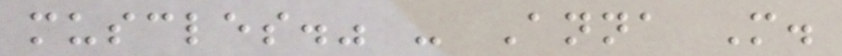muscles." - Anna M.
